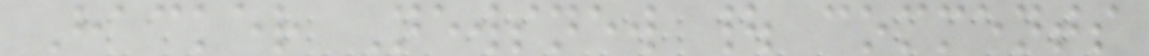Hacker Newsnew | comments
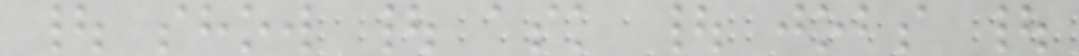| show | ask | jobs |
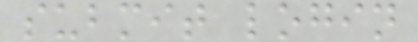submit login
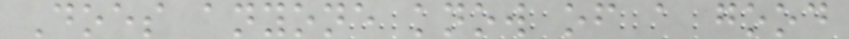Does anyone know of a good
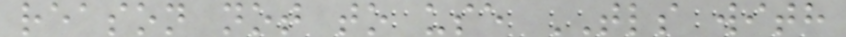reason not to use TLS with
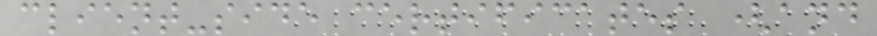client-side certificates (and
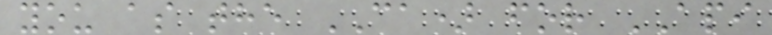you as the CA) for API
